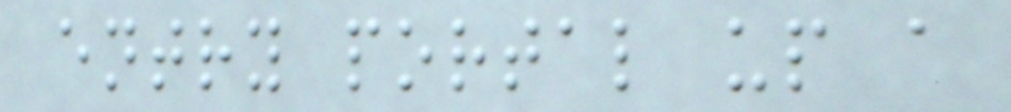entry portal up a
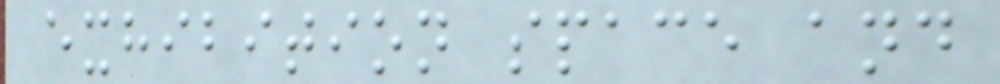exhibition space and
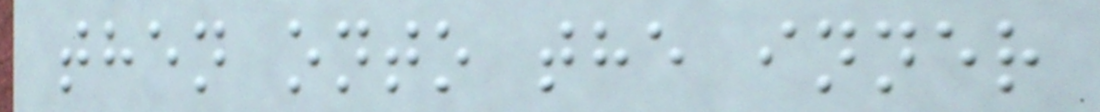then onto the inner
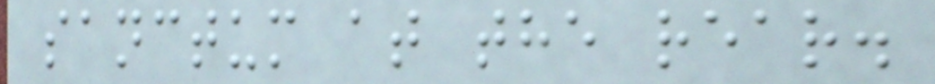sanctum at the rear.
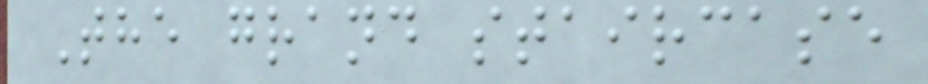The grand staircase
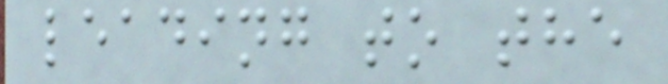leading to the
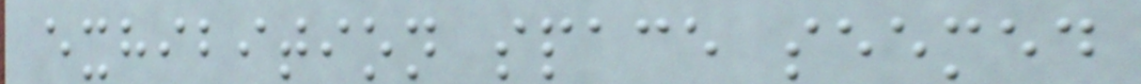exhibition space seemed
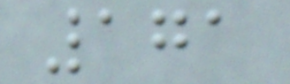171
